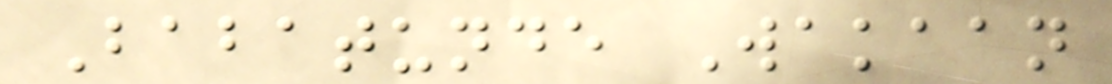Babatunde Wakaan
